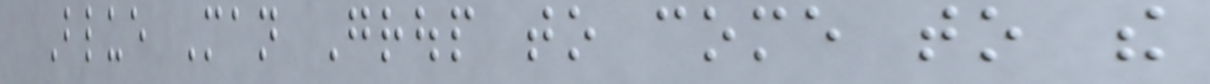Blue Man Group to come to the
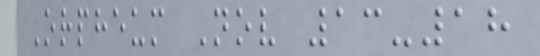Orpheum Nov 13-18
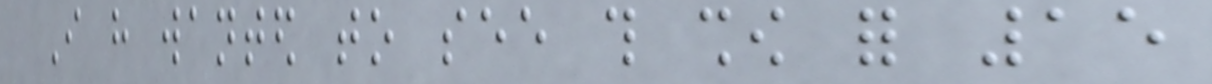I have wanted to see this show for 15
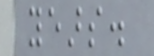years.
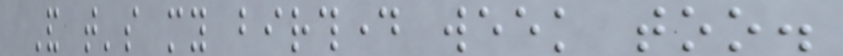And that's my birthday week too.
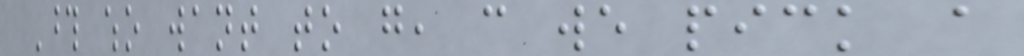Those who want to go, can we pick a
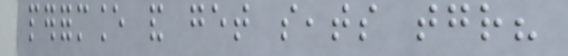performance and get seats together?
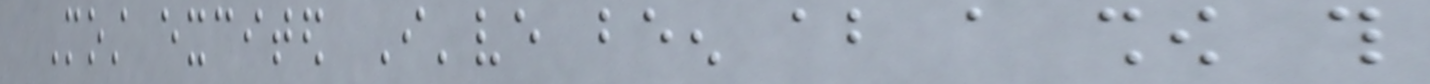Most excited I've been about a show this
